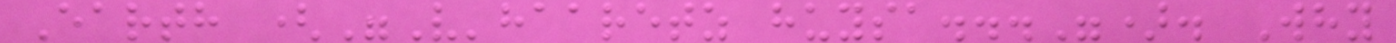Earth ("V'haaretz huysa..."). Why
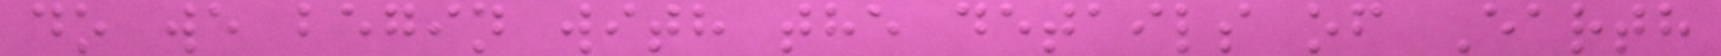do we begin with the details of Earth
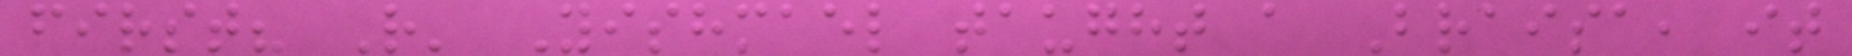first? R' Yishmael taught a Braisa, it
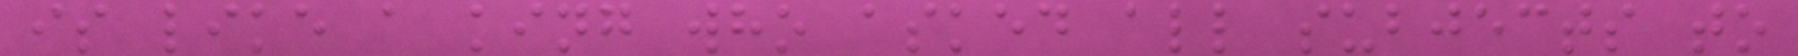is like a king who asked all subjects to
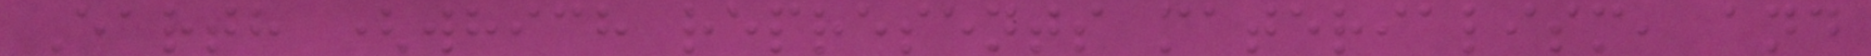Earth (which represents materialism, and
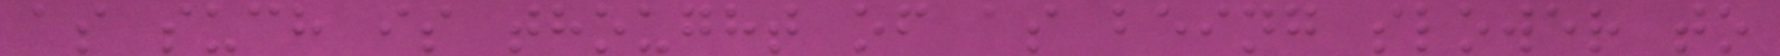as such is thought of as being slower to
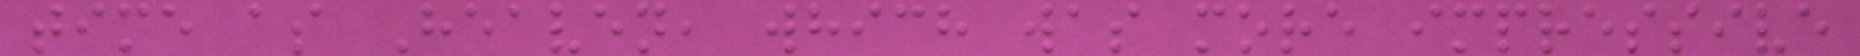time as Heaven, which was more impressive
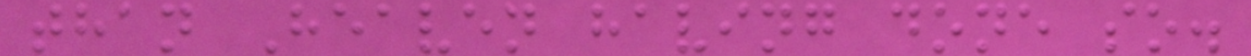than Heaven having done so.
